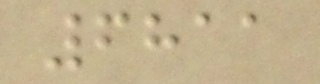6811
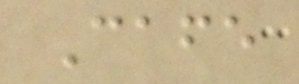Cafe
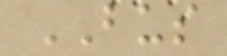BUS
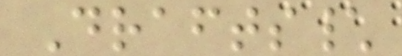Drafts\
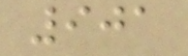901
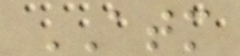ATM
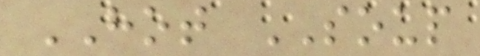HOT SOUP
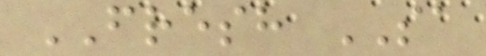FRESH SA
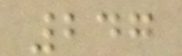247
